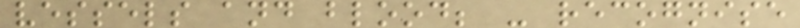vessels and blood; - recognise
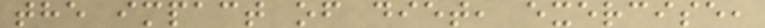the impact of diet, exercise,
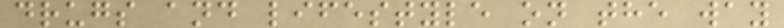drugs and lifestyle on the way
